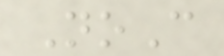NoC
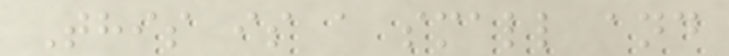This is a small and
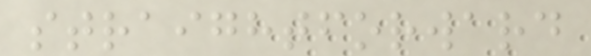straightforward
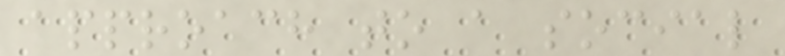approach to a social
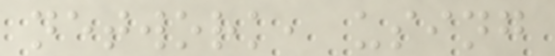network, using
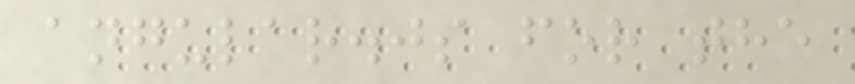angular.js for the
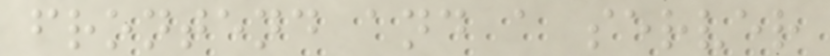frontend and a server
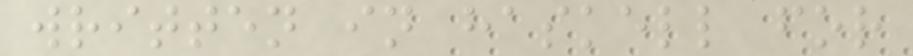written in haskell for
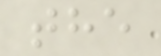the
